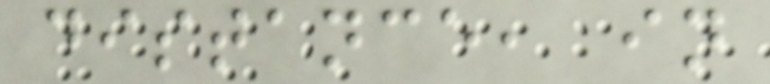distance, in
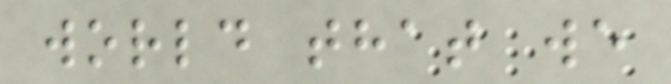world that we
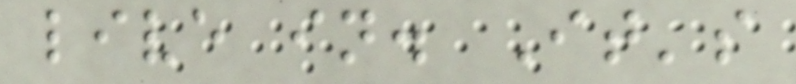live in. It's
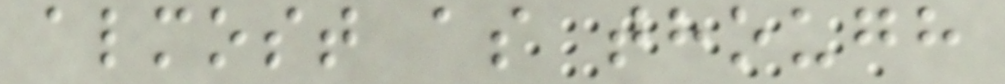almost as though
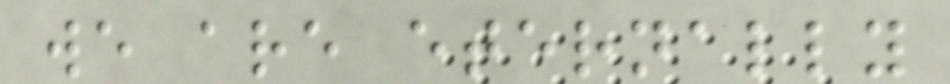we are eternally
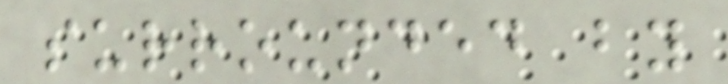surrounded by
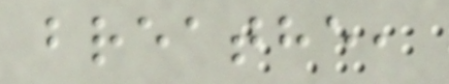breathe,
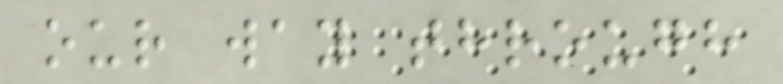our way through
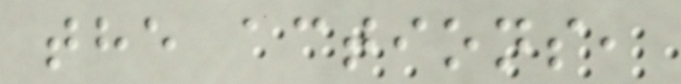the actions,
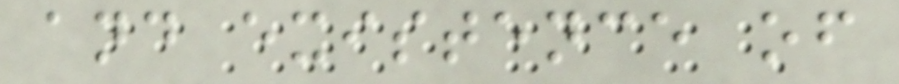and existence of
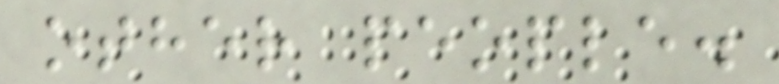other people.
